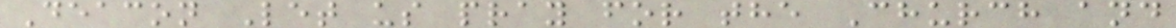Deacon Let us pray for the Church and
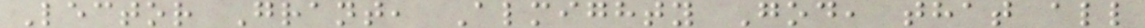Lector Grant, Almighty God, that all
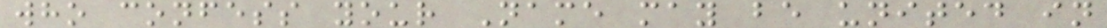who confess your Name may be united in
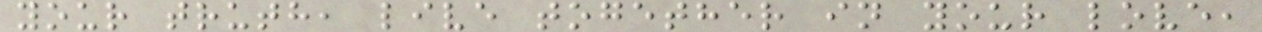your truth, live together in your love,
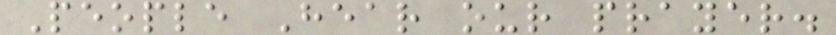People Hear our prayer.
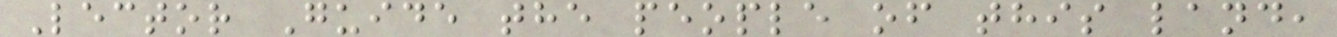Lector Guide the people of this land,
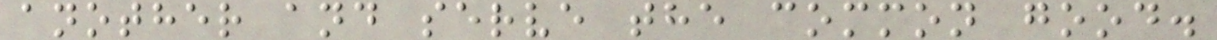another and serve the common good.
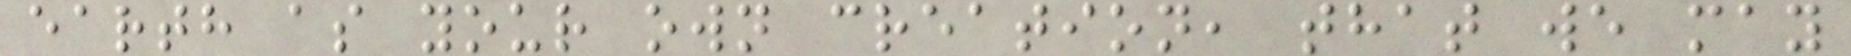earth as your own creation, that we may
